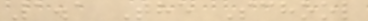1.1 The School
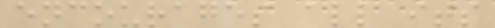encourages all its
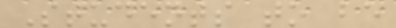Students to be
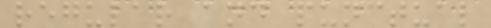regular and punctual
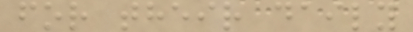for their daily
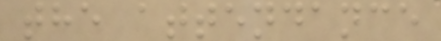the attendance
